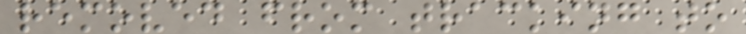removed from tracking to
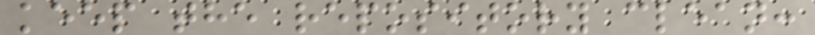keep the repository clean:
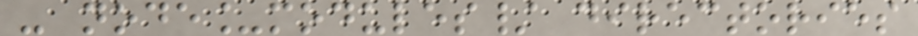- node_modules/ directories
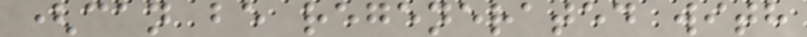(can be regenerated with
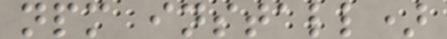npm install)
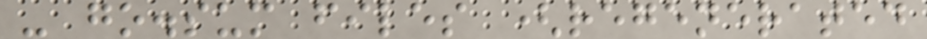- go.sum files (regenerated
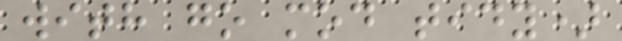with go mod tidy)
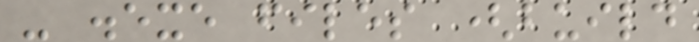- .exe files (build
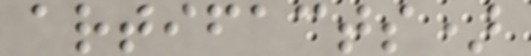artifacts)
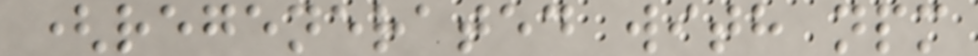(regenerated with npm
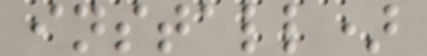install)
